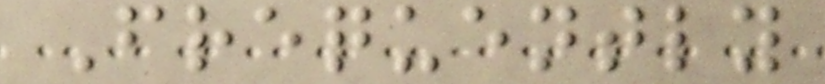Frequently
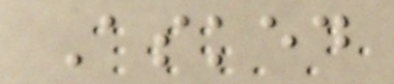Asked
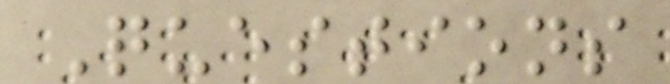Questions
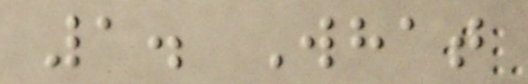1. What
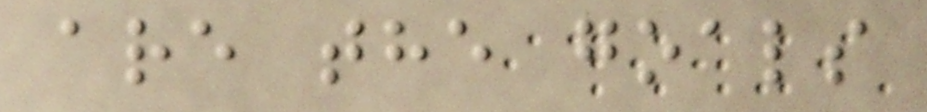are the goals
